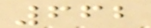662
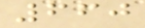660
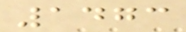1473
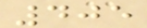405
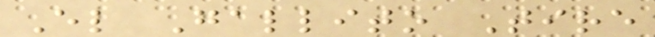El Gallito Tire
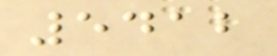5412
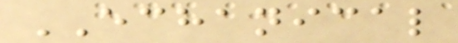ECHANICAL
